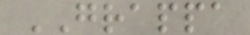GRAPPA
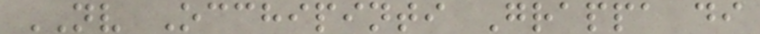NV Occhipinti Grappa di
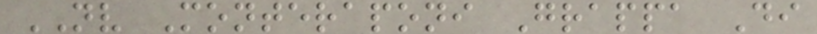NV Monteraponi Grappa Di
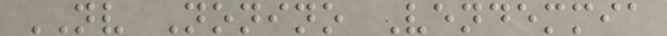NV Nonino Vendemmia
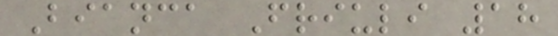Bianca Friuli 18
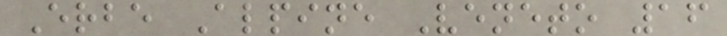Erbe Alpine Veneto 16
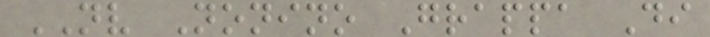NV Nonino Grappa Di
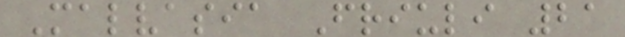Malvasia Friuli 21
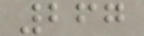267
